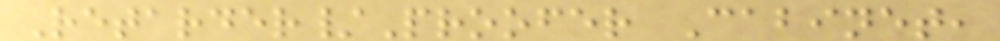Retarder/Proofer Cabinet,
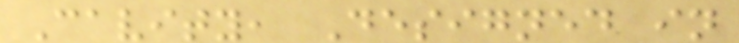Cavity, Designed in
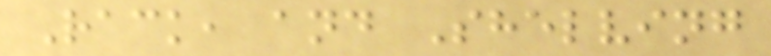Rack, and Shelving
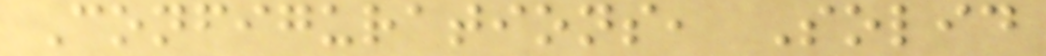Configurations, Solid
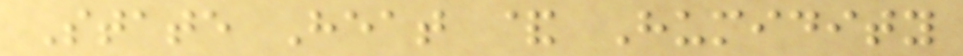State Heat & Humidity
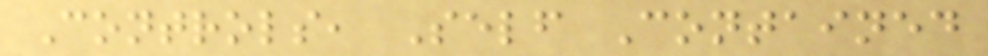Controls, Self Contained
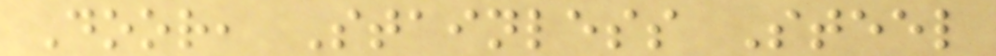Door, Stainless Steel
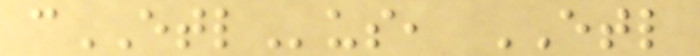cETLus, ETL
